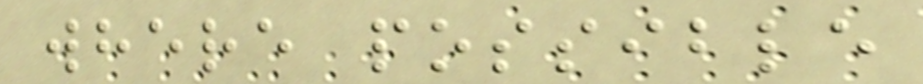where possible
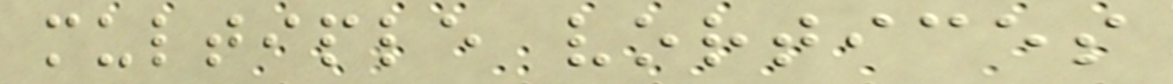multiple vortices
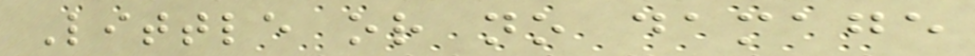Little or no damage
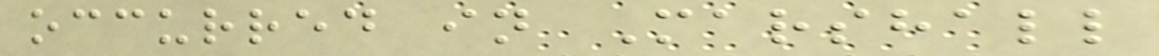occurred in Marshall
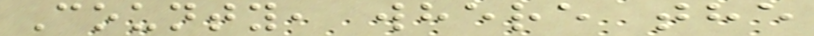County, where the
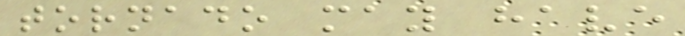tornado may have
